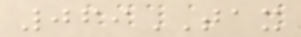069TAX
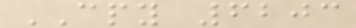CPY 6203
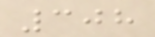308
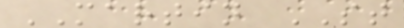MARTIN ST
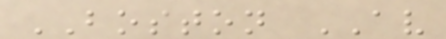BOSTON AV
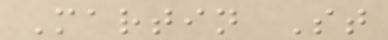Martin St
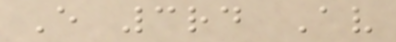E 3rd Av
